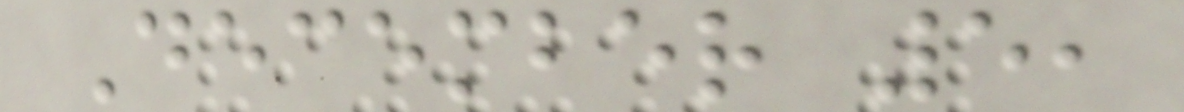December 5,
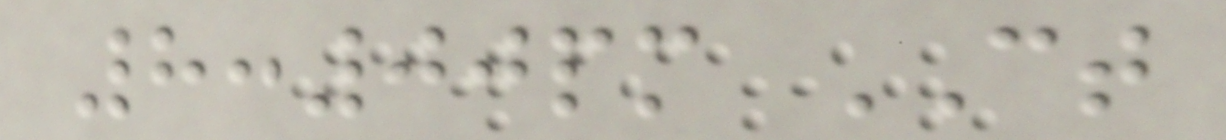8:00pm CT
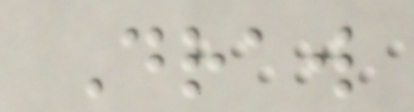Draw
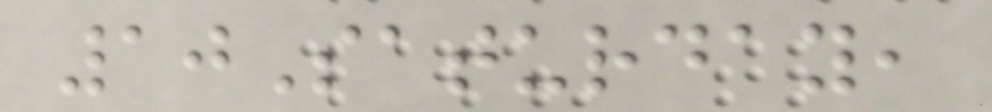10Saturday,
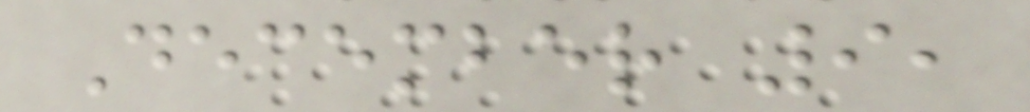December 9,
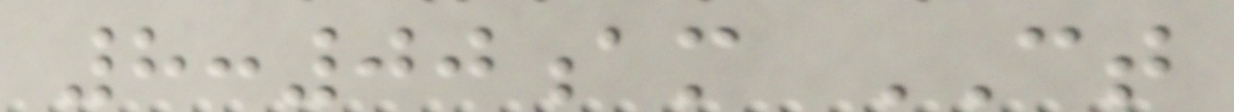8:00am CT
